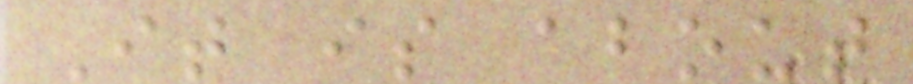It is about
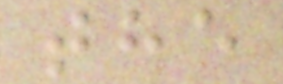the
